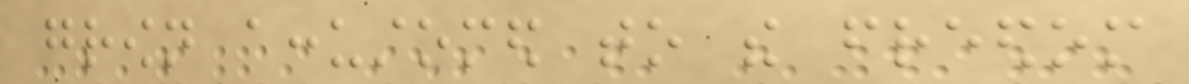grown accustomed to the freedom
